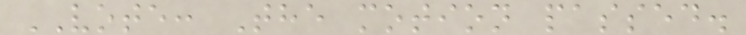VOTE: The motion passed.
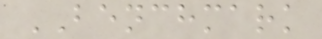BENCHMARK
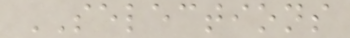SELECTIONS
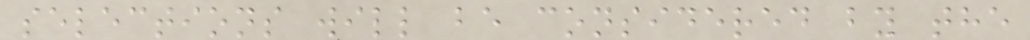selections will be considered by the
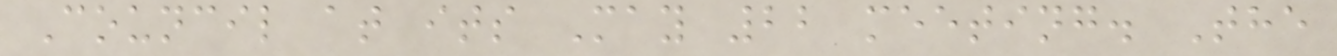Council at its May 22 meeting. The
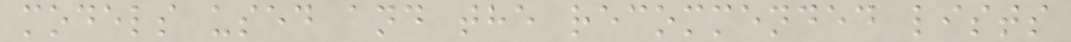models used and the recommended lists
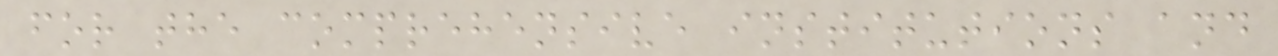for the comprehensive institutions and
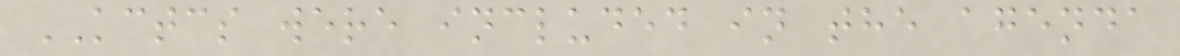KCTCS were included in the agenda
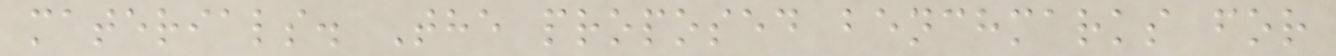materials. The proposed benchmarks for
